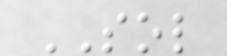SOL
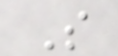S
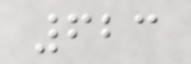623
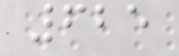625
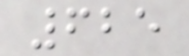625
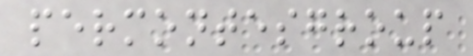permontesgroup
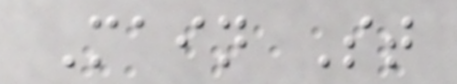Main St
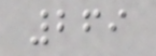269
